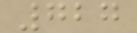727
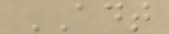ADT
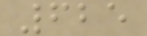625
